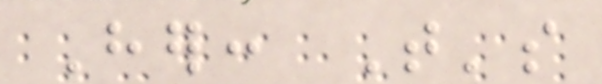Her: That's
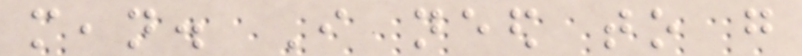mean. I need to go
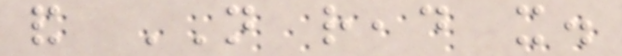and NOT read it.
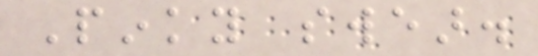Pinky swear.
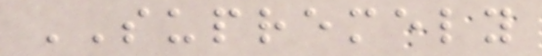SUPREMELY
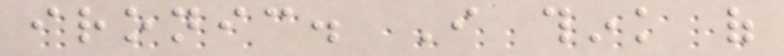ironic. I think of
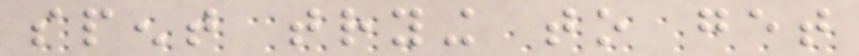spent trying to get
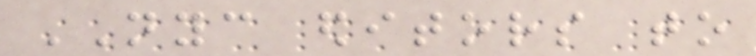NYC editors to
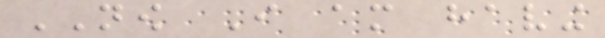NOW I am having
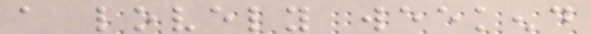a lovely weekend
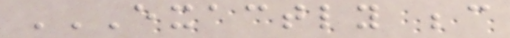EXACTLY BECAUSE
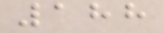188
